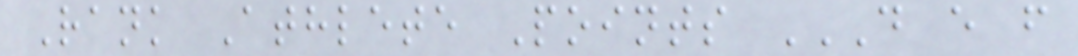Rank Athlete Points D E F
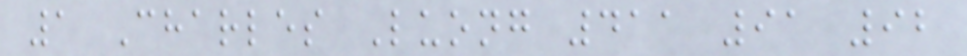1 Charles Luong 411 91 92
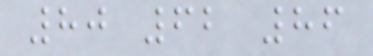80 62 86
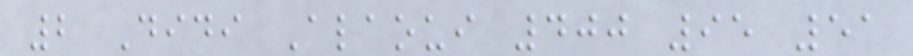2 Didi Alaoui 400 95 51
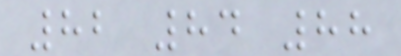82 84 88
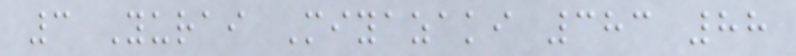3 Yurai Miyazaki 383 88
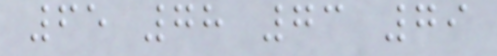65 78 73 79
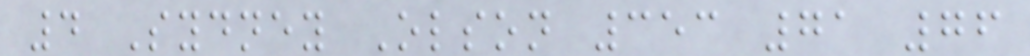4 Sydney Olson 353 71 76
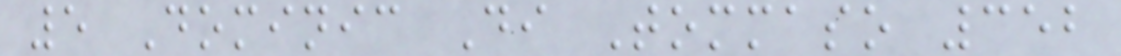5 Dominic Di Tommaso 352
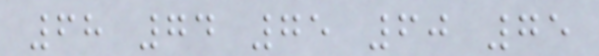68 74 75 60 75
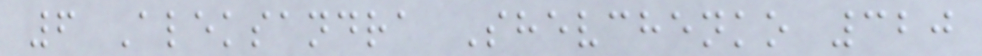6 Aleksandra Shevchenko 320
